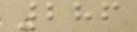286
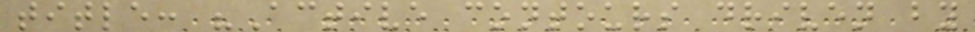title: "Active contours driven by
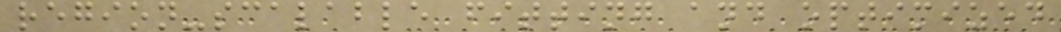region-scalable fitting and optimized
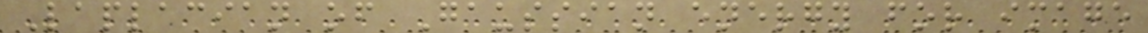Laplacian of Gaussian energy for image
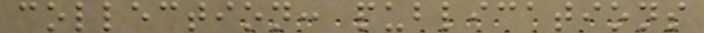collection: publications
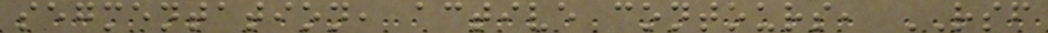segmentation, active contours, RSF
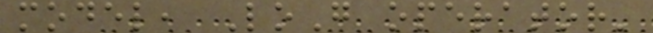model, LoG operator'
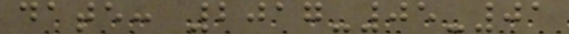date: 2017-05-01
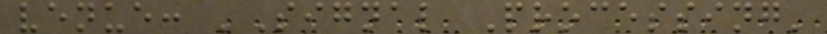venue: 'Signal Processing'
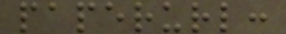paperurl:
